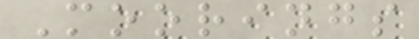Moorings
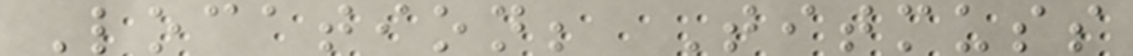Location; Titmuss
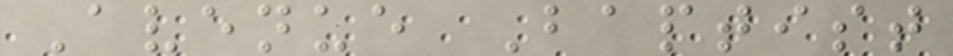Avenue Baptist
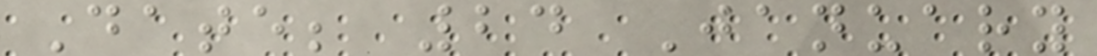Date; 24 January
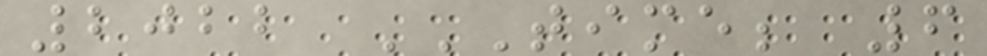2022 TIME; 6
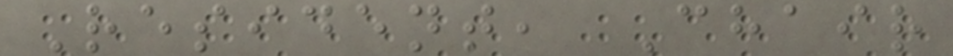Resident, Chair
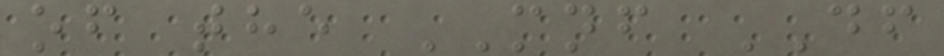of the MNF DF
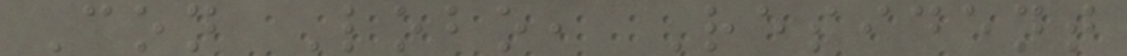Con Lobo, Resident
